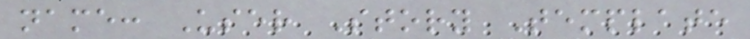name: User Story Template
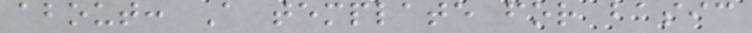about: A template for basic
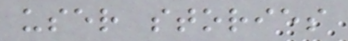user stories
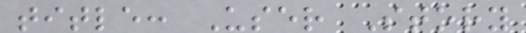title: User Story
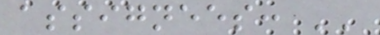assignees: ''
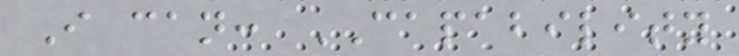I can: CAPABILITY
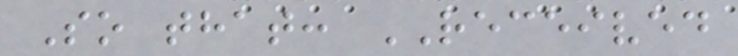So that: RECEIVED
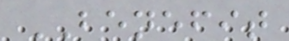BENEFIT
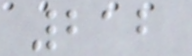212
